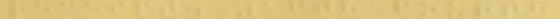receipt. 1608 fourth
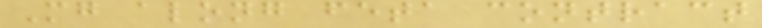Mg along feta contract
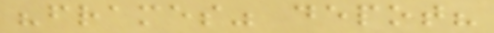"frames" depot?
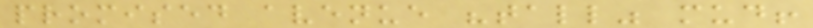promised avenue "tall" mud!
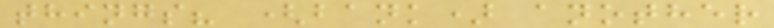things? (bank) another
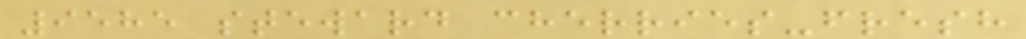9585 steward cherries-fresh
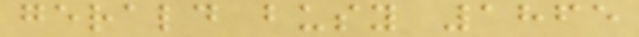gerald busy 1865
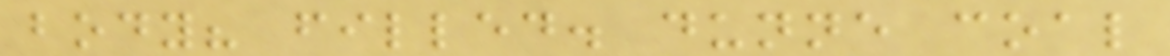body? filled. dunne coal
